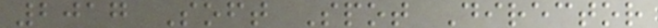2017 Soft Spot Director
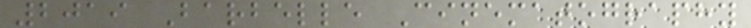2019 Barbelle Cinematography
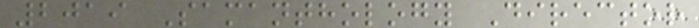2019 Samanthology Director
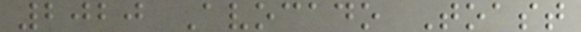2020 Avocado Toast
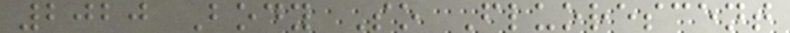2020 Body So Fluorescent
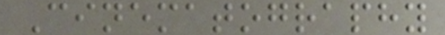Cinematography
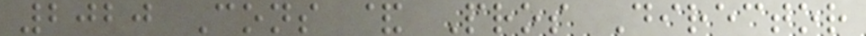2020 Cons & Pros Director
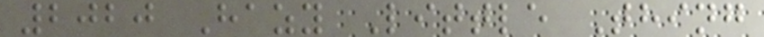2020 Hazy Little Thing
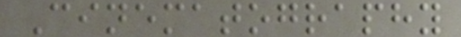Cinematography
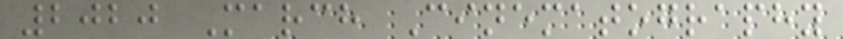2020 March Cinematography
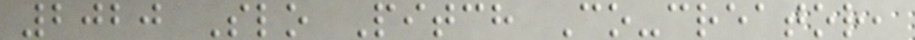2020 Slo Pitch Co-creator,
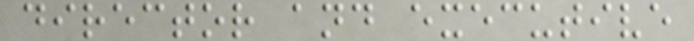director and executive
